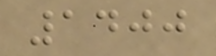1400
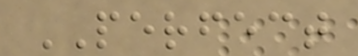PERFECT
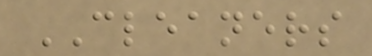CLEANERS
